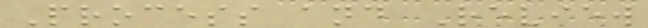Process and Review
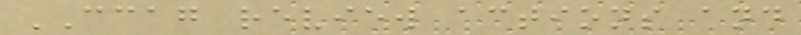CCAG review actions and
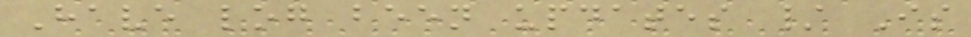Have log been updates / Is
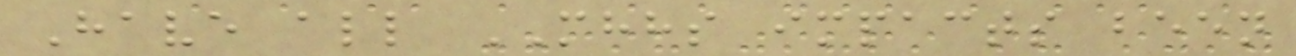Have all MHHS impacts been
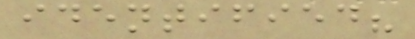identified?
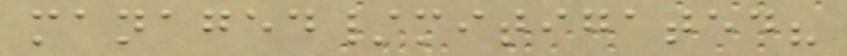managed/mitigated?
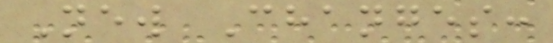New Changes:
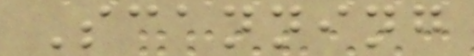Scanning
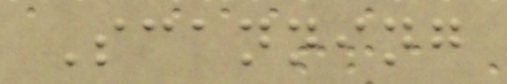Scanning
